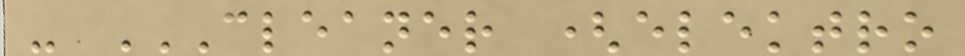- CLEANER (ELEKTRO
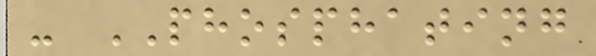- PHOSPHATING
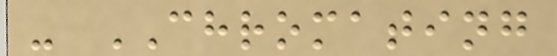- CHROMATING
